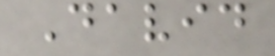David
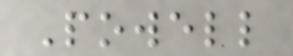Powell
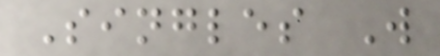Singles W
